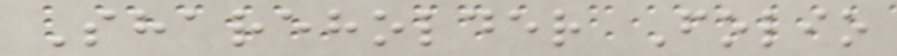Shareholder Folio
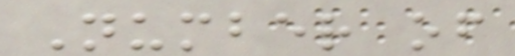Number of
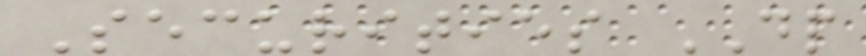Securities DP
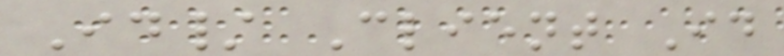Id/ Client Id
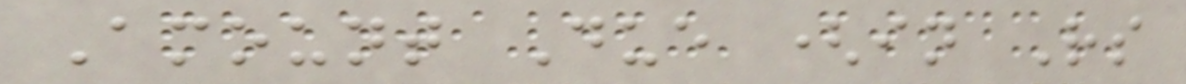Amount Due (in Rs
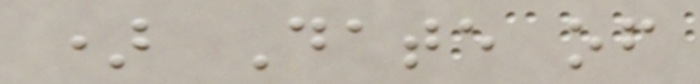) Date of
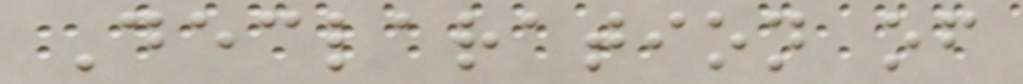Declaration of
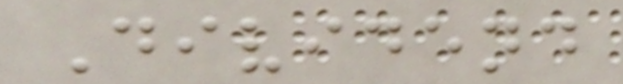Dividend
